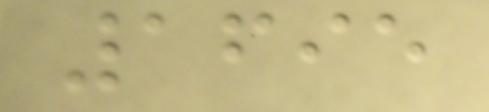1695
